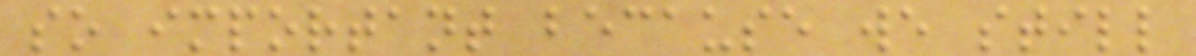so important because we still
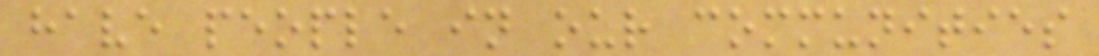have people in our communities
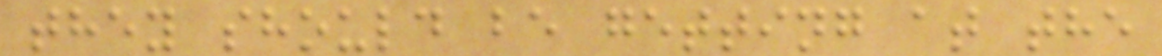they should be getting at the
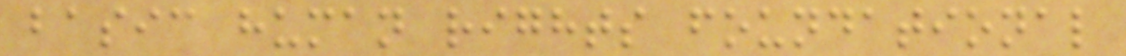basic human rights foundational
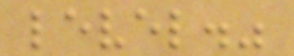level."
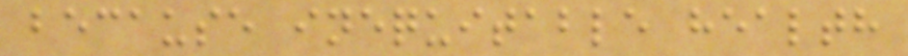because inequitable health
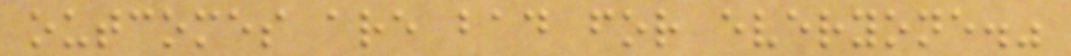outcomes are bad for everyone."
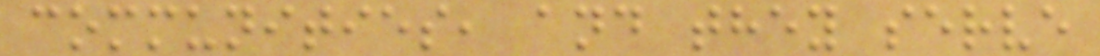communities, and they serve
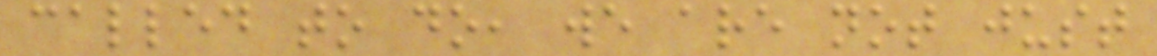called to do, we are not just
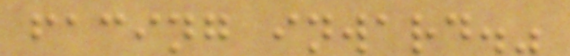facing inward."
